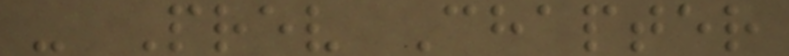- Prev Chapter
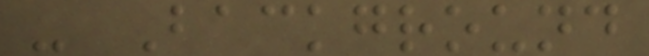- Background
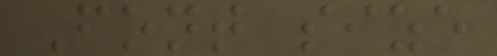Font size
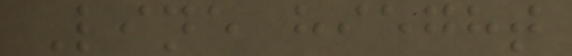Line hieght
